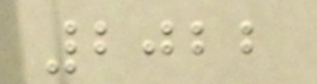2022
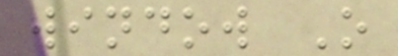window O
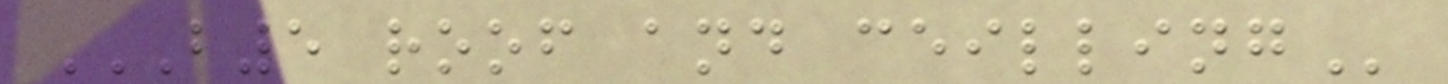B5 ROOF AND CEILLING
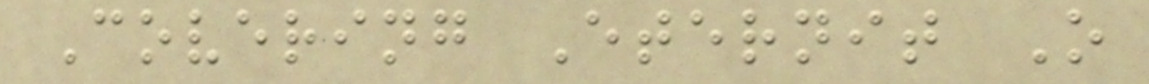Covering Eternit O
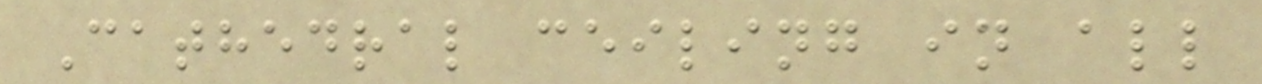Cathedral ceiling in all
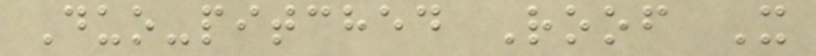Duo-pitched Roof X
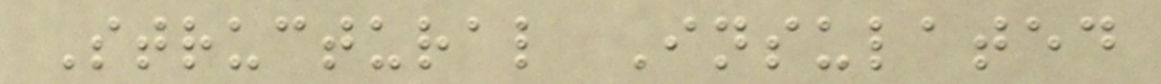Structural Insulated
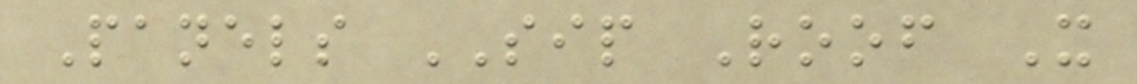Panels SIP Roof X
